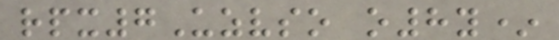rpx7Uzvso o8y*
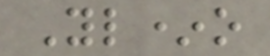Yl*o
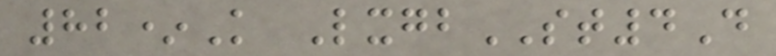82*K LxgbST4D
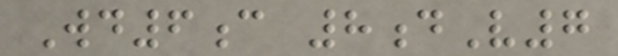Wd6c 8dV7
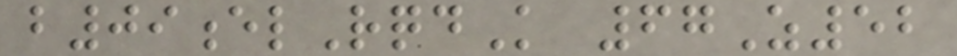b09elRqdK 67Z52
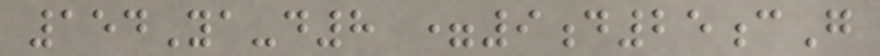154Ya-d8 =9d25cG
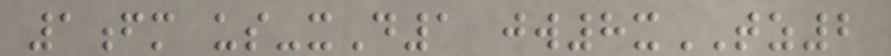1fm us-xD1 jw8xTZ2
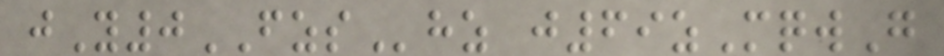jY0FZShz j69zMqwG
